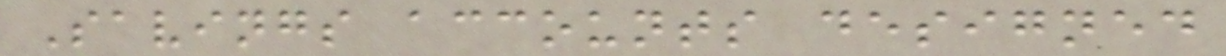Savings accounts designed
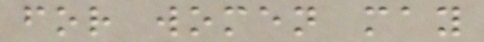for women may
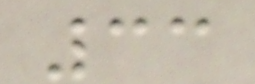33
